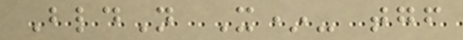BldN X*- tgf
